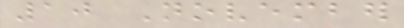10 November
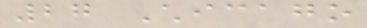27 Chicago
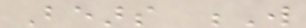Bears W
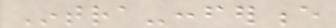Intra-conference
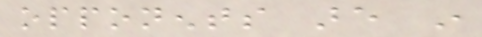opponents are in
